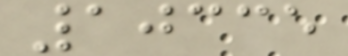10335
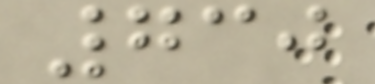730
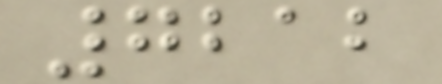7212
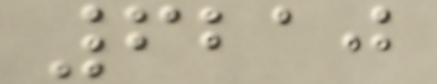6210
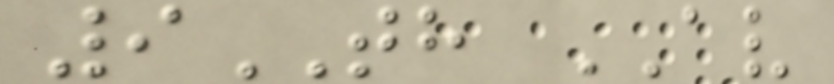9TH AV
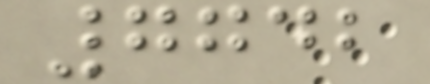7742
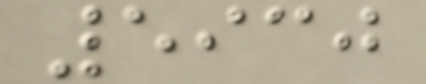5930
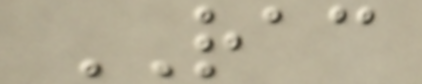RAC
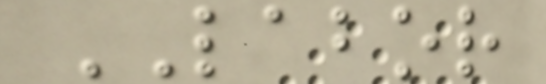LABOR
